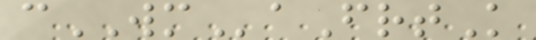cWMaFrtK
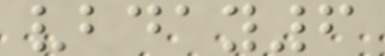vbday6
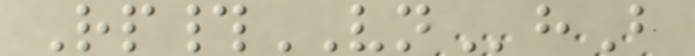Rp#VNhB
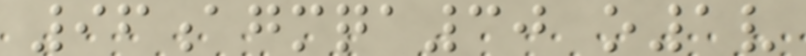96agmqa30 o1v
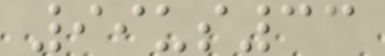99us33
